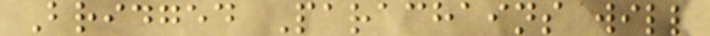Bridged Parachains will
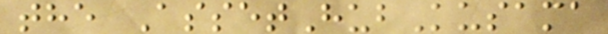the AssetHubKusama
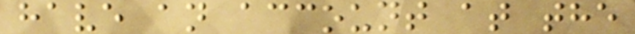have an account at the
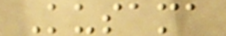Kusama
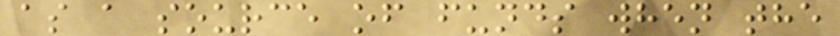as a source of funds when the
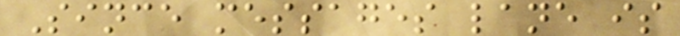Since messages lane is
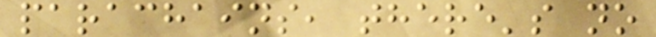parachains, there's no
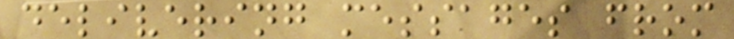delivering messages from
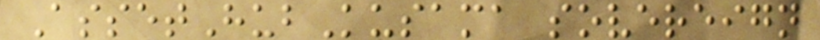AssetHubKusama sovereign
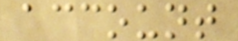account
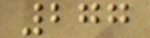277
